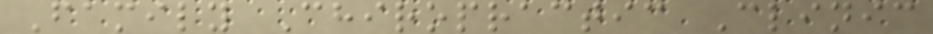Family Chiropractic Clinic
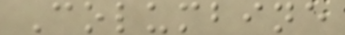Columbine
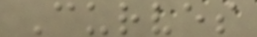Curves
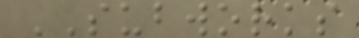SUBWORKS
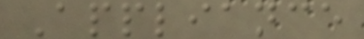Appliance
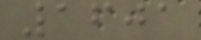1601
